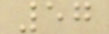57
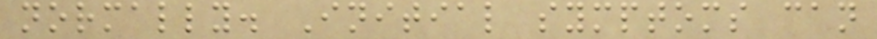normally. Initial symptoms can
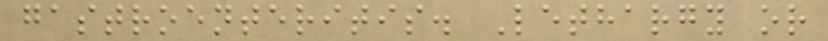gastroenteritis. Lethargy or
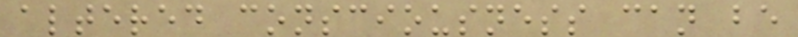altered consciousness can be
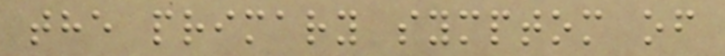the primary symptom of
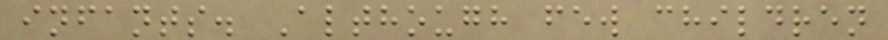infants. Although few children
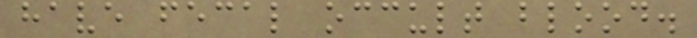have fecal occult blood.
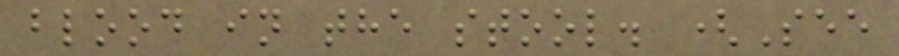blood in the stool. (See
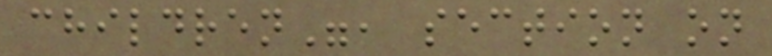children", section on
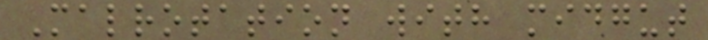Malrotation with midgut
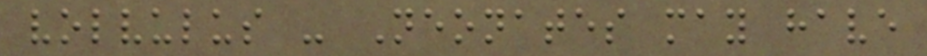volvulus - Neonates may have
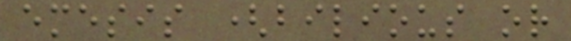emesis (bilious or
